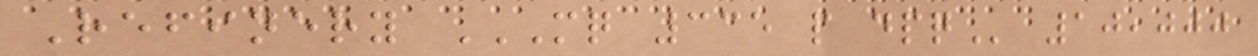Refinery MQ 335 P DPQ 10,000
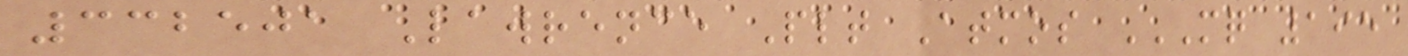332501 Lawrence Plt Atmos MQ 195
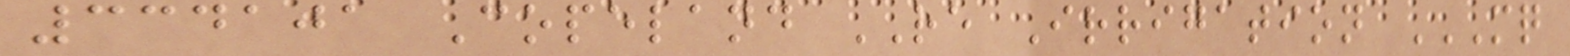334101 Copeland RE Irrigation MQ
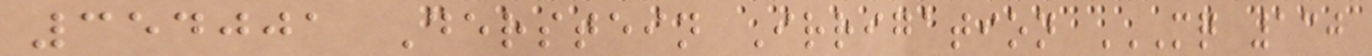354001 Derstein Irrigation MQ 130
